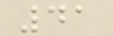41
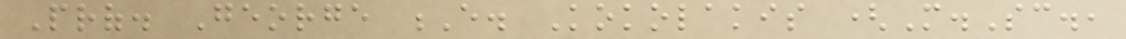Prof. George E. Kokolakis (M.Sc.,
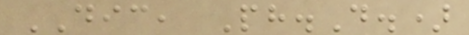DIC, Ph.D.)
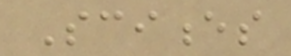Sciences
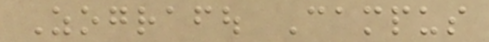Zografou Campus
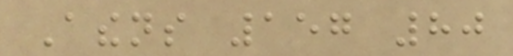Athens 157 80
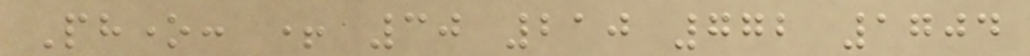Phone: + 30 210 772 1704
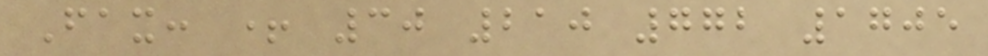Fax: + 30 210 772 1705
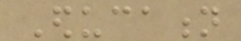Education
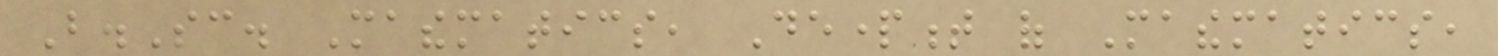B.Sc. Mathematics, Department of Mathematics,
